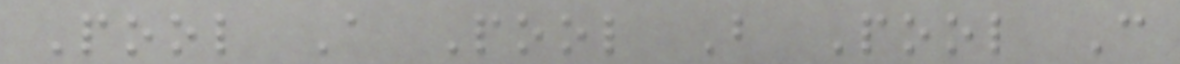Pool A Pool B Pool C
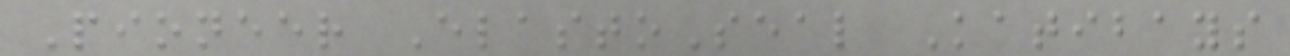Pioneer ElastoSeal Katibays
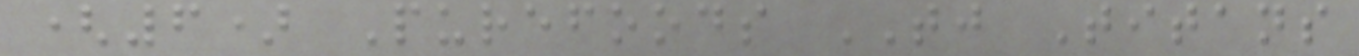(6) Purefoods TJ Titans
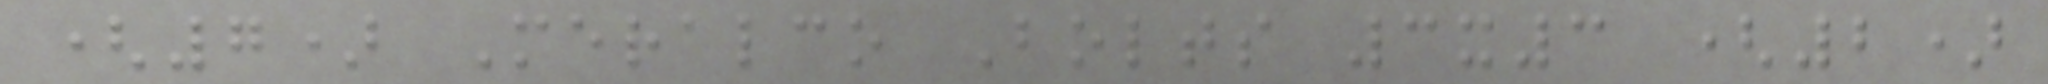(7) Meralco Bolts 3x3 (2)
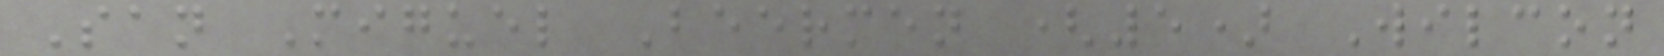San Miguel Beermen (5) Wilcon
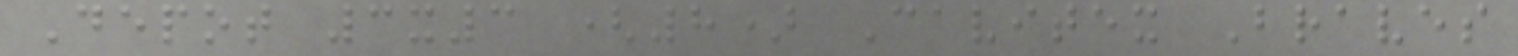Depot 3x3 (8) Cavitex Braves
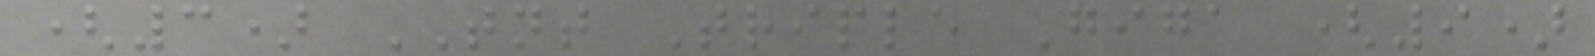(3) TNT Triple Giga (9)
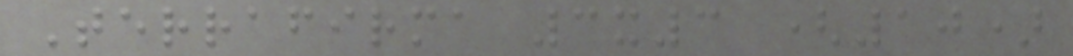Terrafirma 3x3 (10)
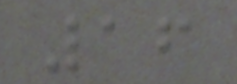16
